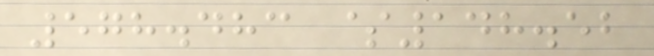578.483 $148.52
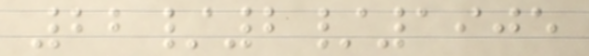22/2/1905
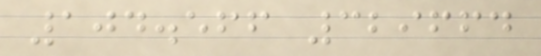104.566 329664
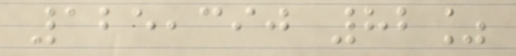125,390 82%
